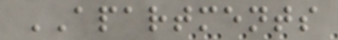APARTMENTS
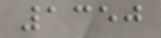1350
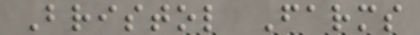Bristol Farms
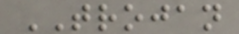TROJAN
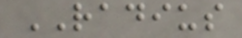RADIUS
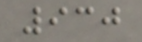930
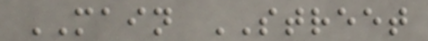MAIN STREET
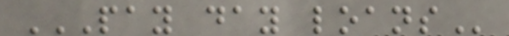PAY DAY LOANS
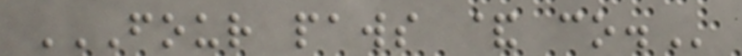FOUR PAWS & CO.
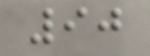90
